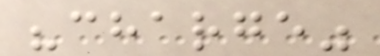"charge"
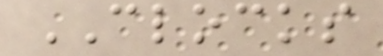CLOCKS
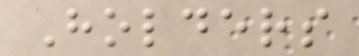Holders
